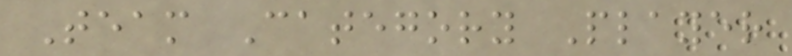Team Category Player
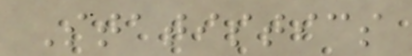Statistics
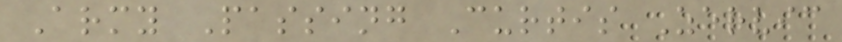Army Passing Curtis Zervic
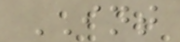INT
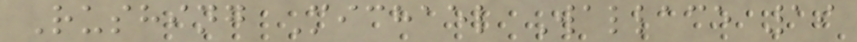Rushing Michael Wallace 19
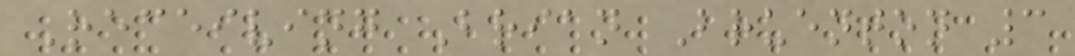Receiving Brian Bruenton 3
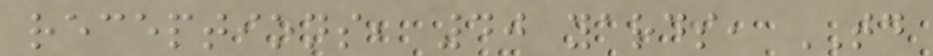receptions, 40 yards, TD
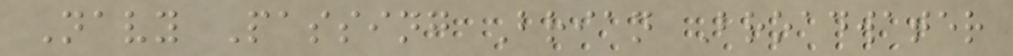Navy Passing Brian Broadwater
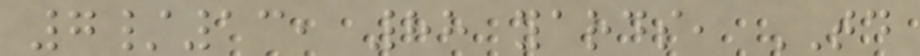7/13, 88 yards, TD
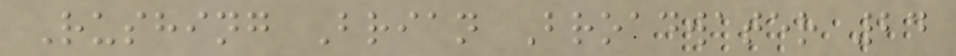Rushing Brian Broadwater 24
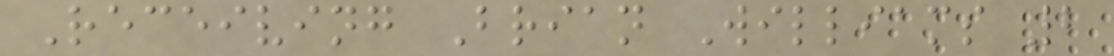Receiving Brian Williams 2
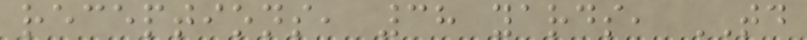receptions, 38 yards, TD
